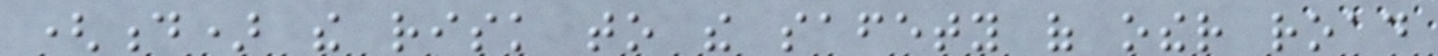(d) the risk to the safety of other road
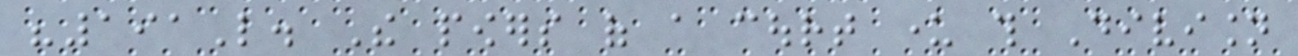"191L. The powers of a court under this Division
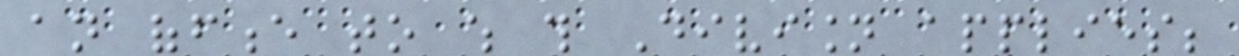an offence to which this Division applies;
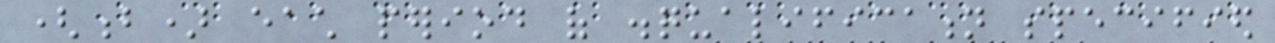(b) each period of disqualification specified
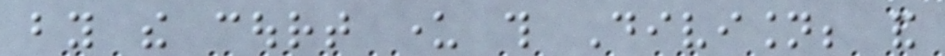by the court under this Division; and
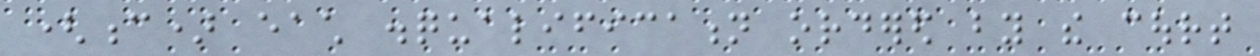(c) each disqualification ordered by the court
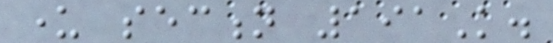under section 191K.
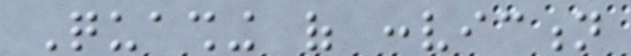Quashing of conviction
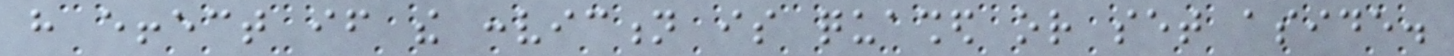have effect if the conviction is quashed or set aside.
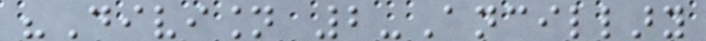"Division 2-Ancillary
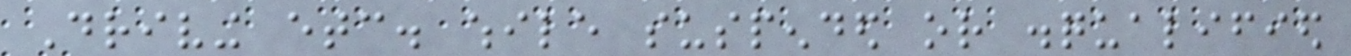Driving etc. while suspended or disqualified
